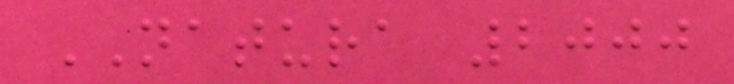NATURA 2000
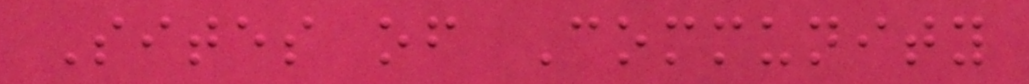Sites of Community
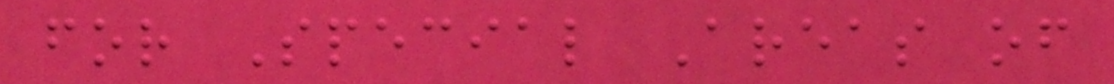for Special Areas of
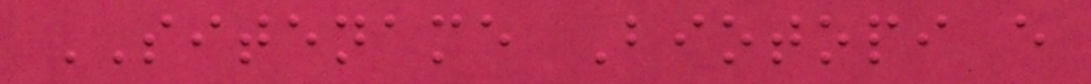SITENAME Biotopi e
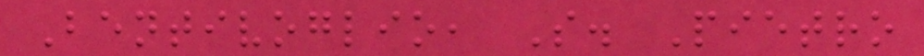Bentivoglio, S. Pietro
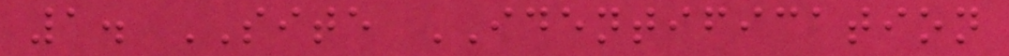1. SITE IDENTIFICATION
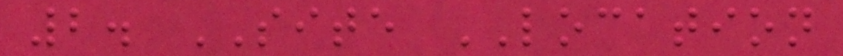2. SITE LOCATION
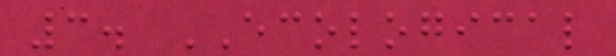3. ECOLOGICAL
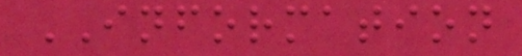INFORMATION
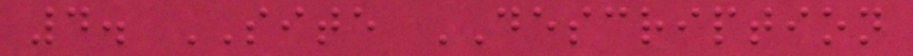4. SITE DESCRIPTION
